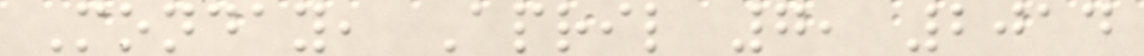Monday, April 7, 2014
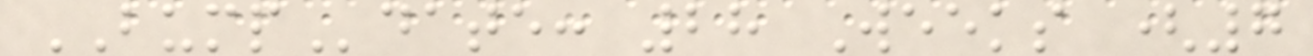BUMPdate: 28 Weeks (7
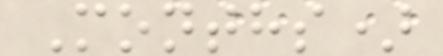Months)
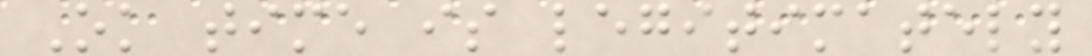Ok time is legitimately
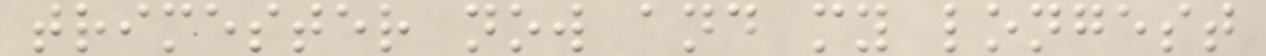trimester now and my longest
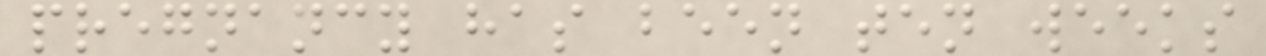pregnancy has been ten weeks
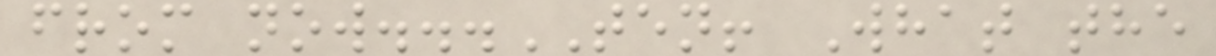from now...TEN! What the
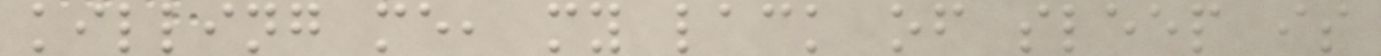killing me, my lack of sleep is
